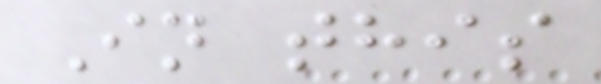In this
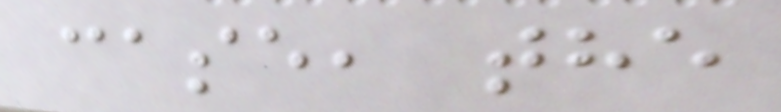case, the
